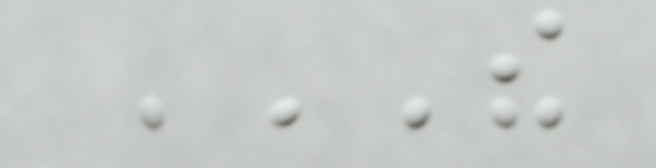THE
